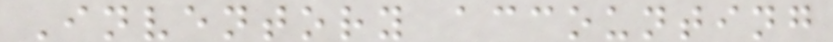Inventory accounting
